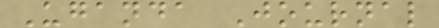Uganda Journal
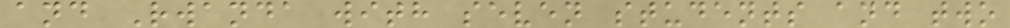and Rwanda with seven students and two
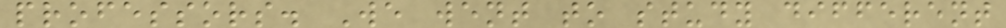professors. We went to study different
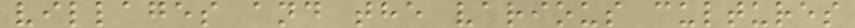villages and the various cultures
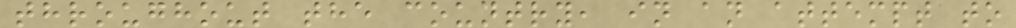throughout the country, in an attempt to
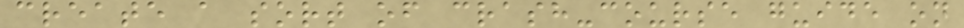create a sort of crash-course guide on
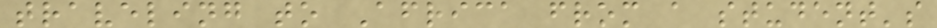traveling to Africa from a student's
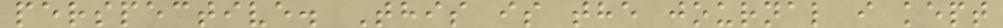perspective. This is the journal i kept
